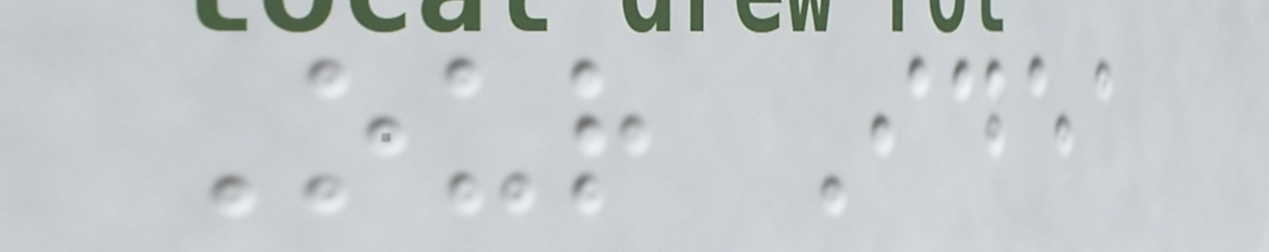Our Idea
